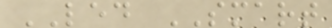LED SMART
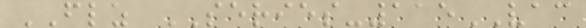FLZ SERIES-115VAC
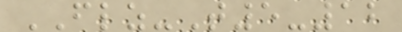FLZ-T5-12
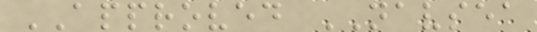APPROVED NAVSEA
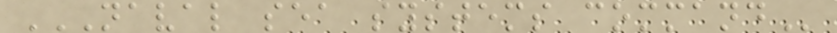NAVAL SEA SYSTEMS COMMAND
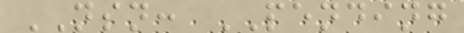NSN: PENDING
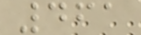461
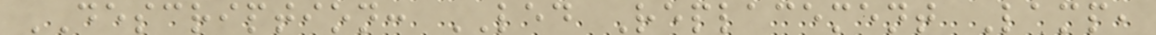DESCRIPTION: LED Replacement Lamp,
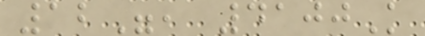12", 4100K
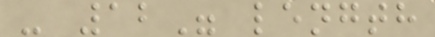- 12" length
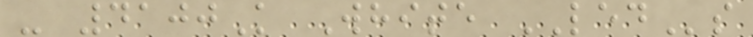- 4100K White LEDs
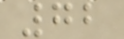72
